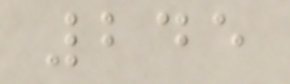245
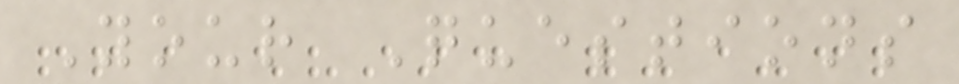Your Questions
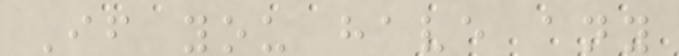If you have any
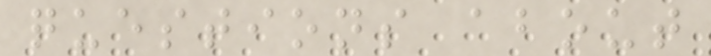questions about
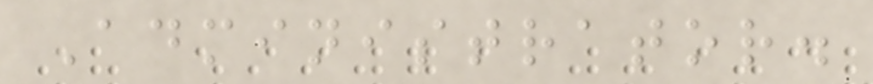Administrator.
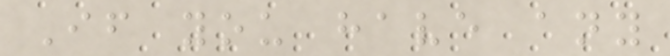If you have any
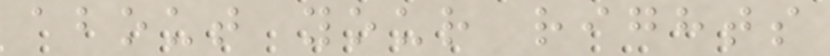about your rights
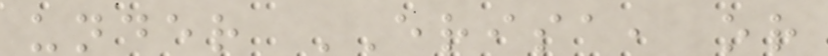under ERISA, or
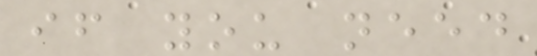if you need
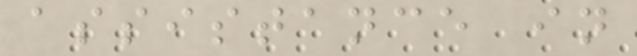assistance in
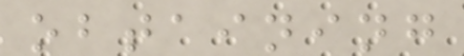obtaining
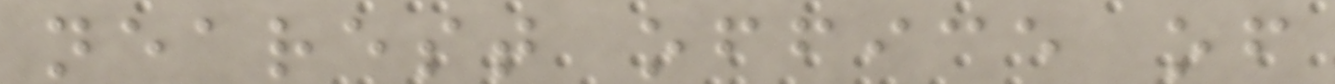nearest office of
